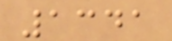1341
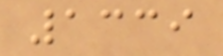1339
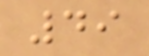49
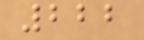222
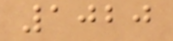1020
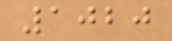1020
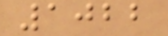1022
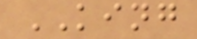KING
